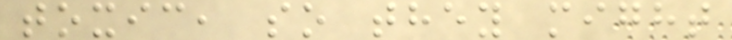toxic, so they might
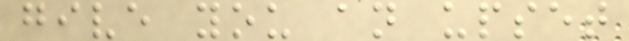give you an upset
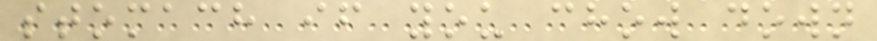stomach if you chow down
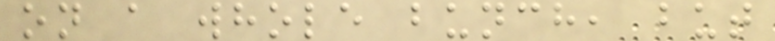on a whole bunch, but
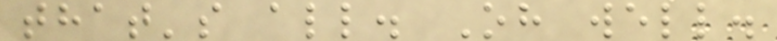that's all. Oh well.
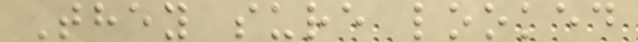They sure looked
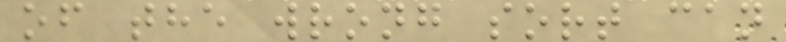of the wrong sort can
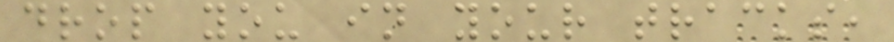drop you in your tracks,
